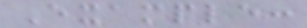Example:
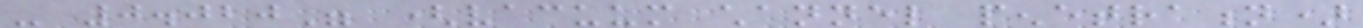- 0.020" (vacuum channel penetration)
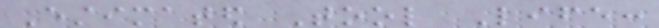Estimated Tool Life:
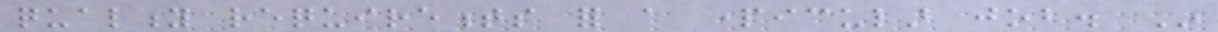quality requirements for a particular job. In
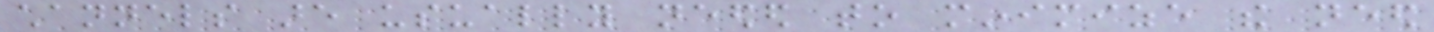channels are usually needed to minimize the need
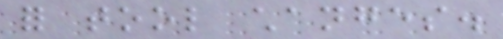for tool changes.
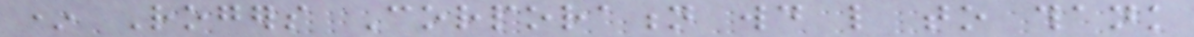* Rogers Corporation would like to thank
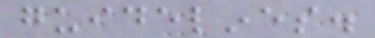guidelines.
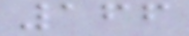166
